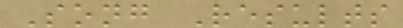Song Results
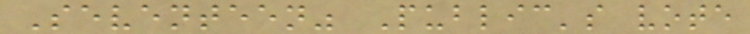Seventeen" Public's vote
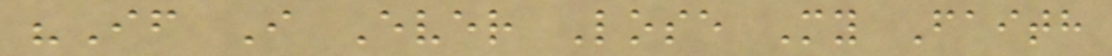"If I Ever Lose My Faith
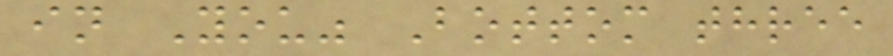in You" Bottom three
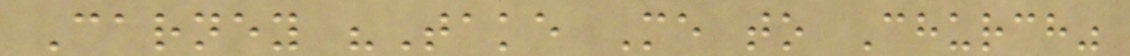Carney "Take Me to Church"
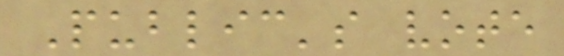Public's vote
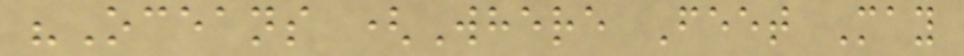"Oceans (Where Feet May
